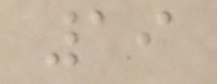19
